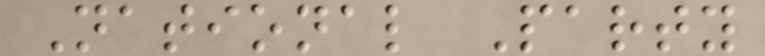National Party
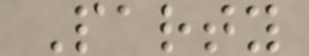Party
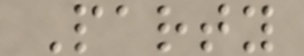Party
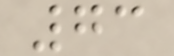73
